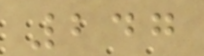247
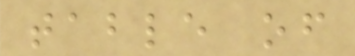table of
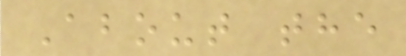About the
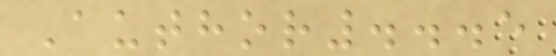Author...5
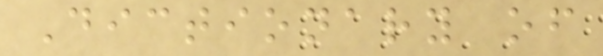Dictionary of
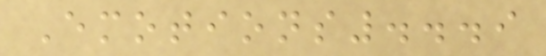Emotions...9
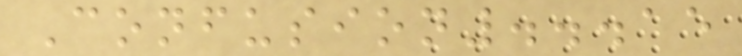Confusion...15
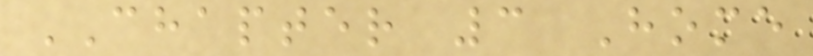CHAPTER 3 Home
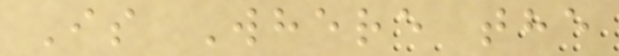Is Where the
